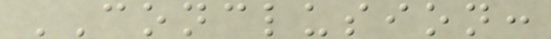CONCLUSION:
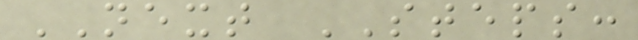NEXT STEPS:
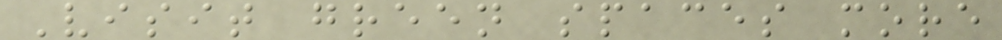Visit green spaces more
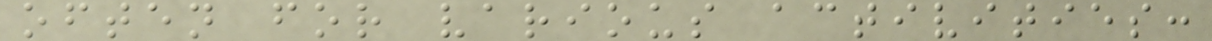often for various activities:
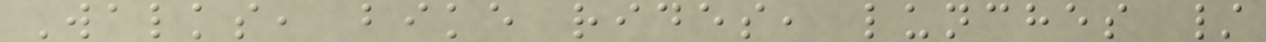Walks, bike rides, lunches /
